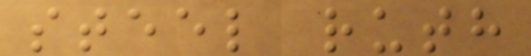steel ruth
